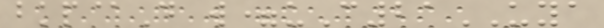bkp@D w=uC21UYA
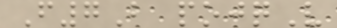F7B pojqV
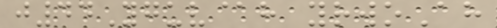j44Yguv@h yrwoAh
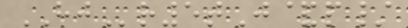HJr5tJ&p/
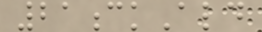21ckAld
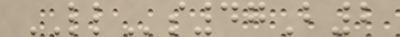LLs47B2
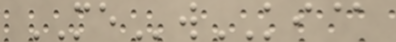MEwKI@
